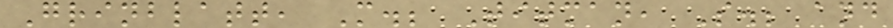Grinblatt, M.; Titman, S.; and
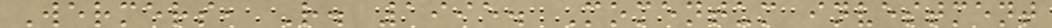Wermers, R. 1995. Momentum investment
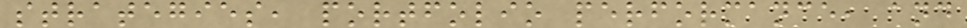strategies, portfolio performance, and
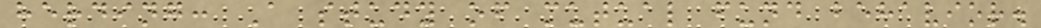herding: A study of mutual fund behavior.
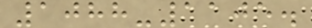1088-1105.
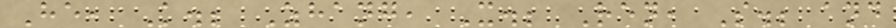He, K.; Zhang, X.; Ren, S.; and
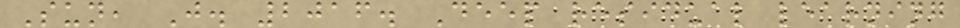Sun, J. 2016. Deep residual learning
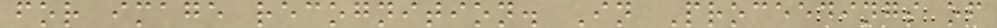for image recognition. In Proceedings of
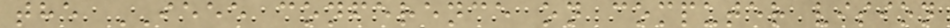the IEEE conference on computer vision
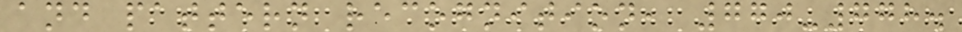and pattern recognition, 770-778.
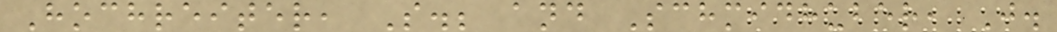Hochreiter, S.; and Schmidhuber, J.
